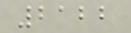2122
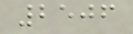2506
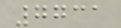7731
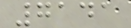7141
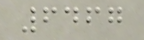6467
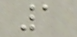1
